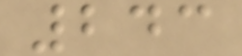243
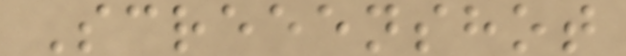Screeenshot
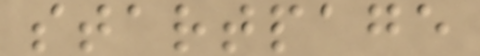startpage
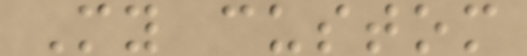My custom
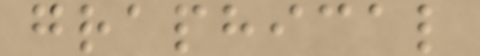graphical
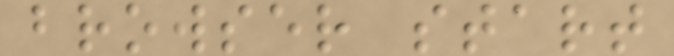browser start
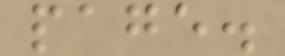page.
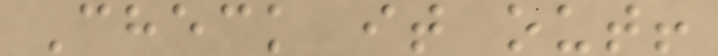Check it out!
